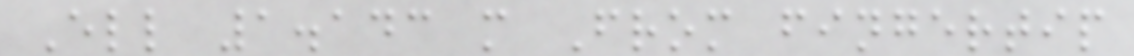Ell 1.143 m From fingertip
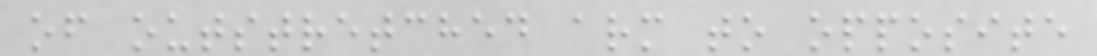of outstretched arm to opposite
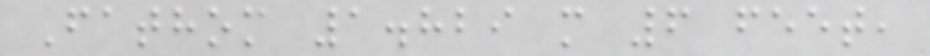Fathom 1.829 m 6 feet,
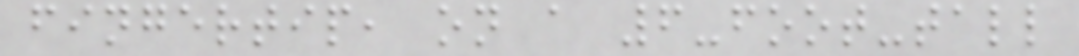fingertip, on a 6-foot-tall
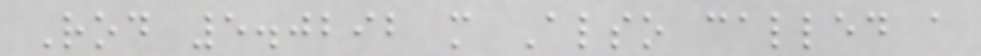Rod 5.0292 m Also called a
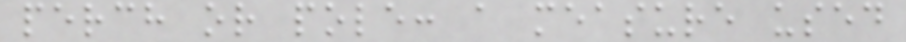perch or pole: a measure used
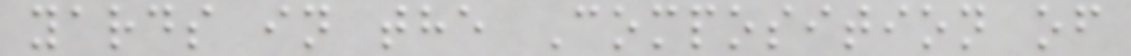yards in the Composition of
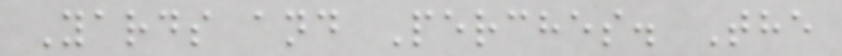Yards and Perches. The
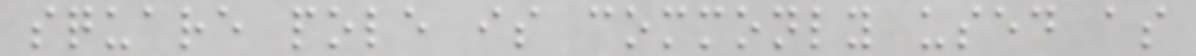square pole is commonly used as
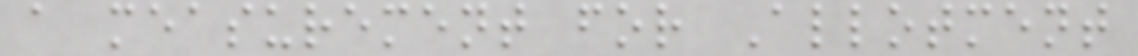a measurement for Allotment
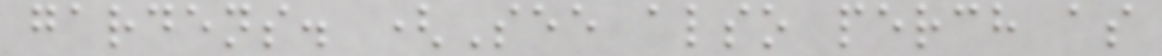gardens. (See also perch as
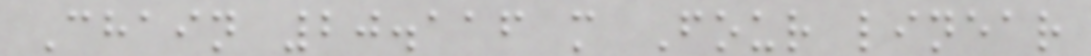Chain 20.116 m Four linear
